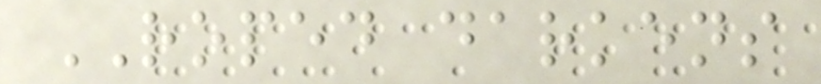ROPED darkens
